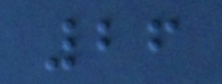26
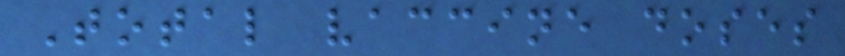Total vaccine doses
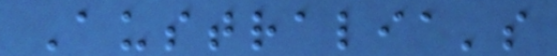Australia's
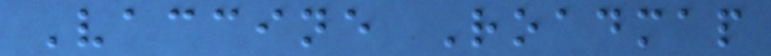Vaccine Roadmap
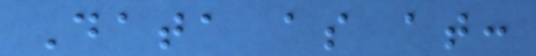Data as at:
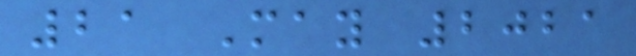21 May 2021
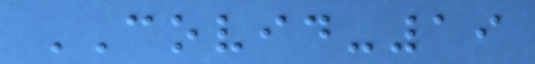COVID-19
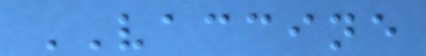VACCINE
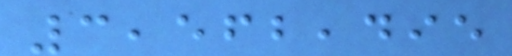3,562,495
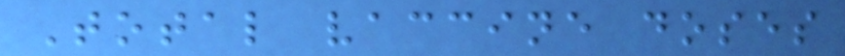Total vaccine doses
